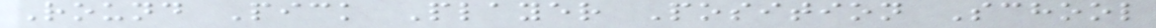Round Pick Player Position School
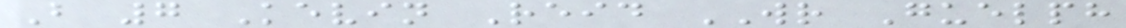B 7 Kevin Reid WR Guelph
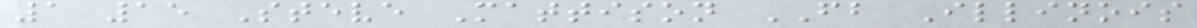1 15 Steve Mattison FB Illinois
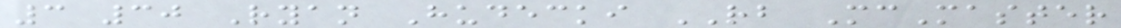3 30 Ryan Hudecki RB McMaster
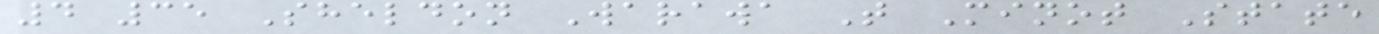4 35 Sheldon Warawa T Minot State
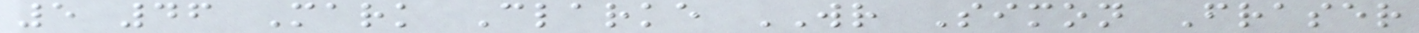5 46 Mark Clarke WR Simon Fraser
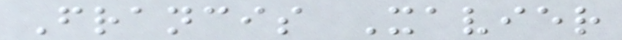Francis Xavier
